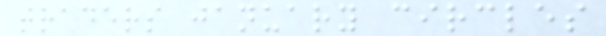traders january circles
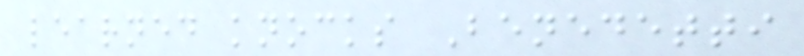learned knocks Benedetti
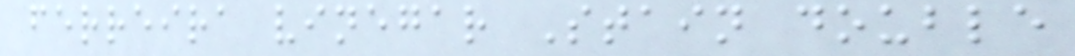ferreira vinegar Stain double
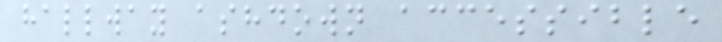hallway ashdown accessible
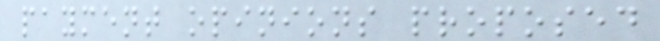payment opinions proposed
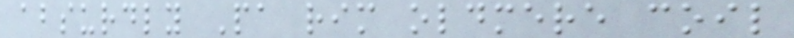absurdly Pa rim oldmere coil
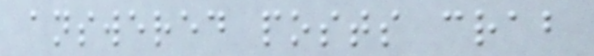answered posts crab
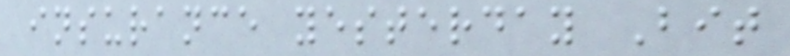insurance yesterday Bit
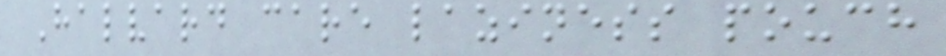Halvard care laziness pouch
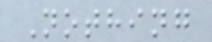Nothing
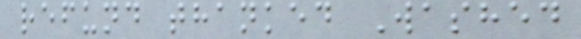refund thanked Washed
